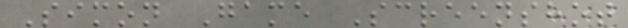Simon Game Screenshot
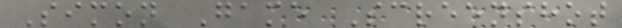Simon Game Screenshot
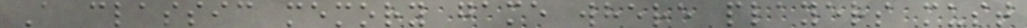A classic memory game where players must
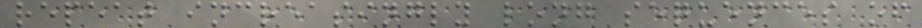repeat increasingly long sequences of
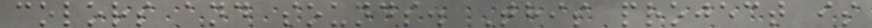colors and sounds. This project is
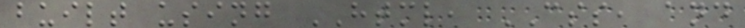built using HTML, CSS, and
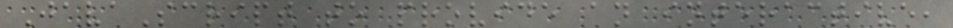JavaScript to provide an interactive,
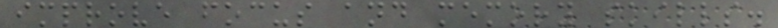improve focus and memory skills.
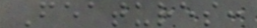Features:
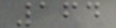164
